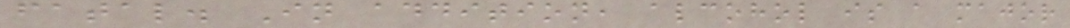fatal. In addition, alcohol is a major
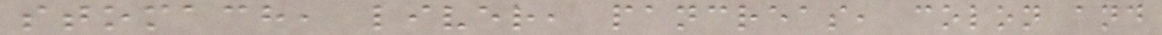stomach, liver, pancreas, colon and
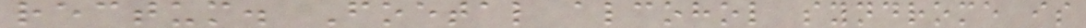rectum. Foetal alcohol syndrome is
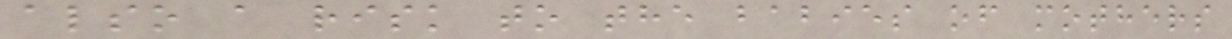also a risk to the babies of mothers
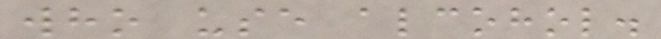who use alcohol.
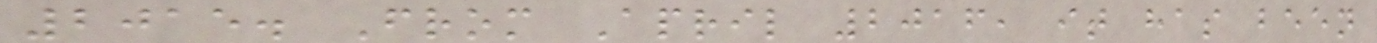2015. From April 2016, it has been
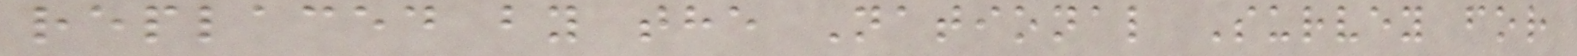replaced by the National Survey for
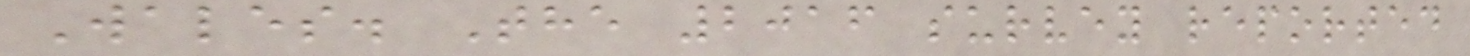Wales. The 2016 survey reported
